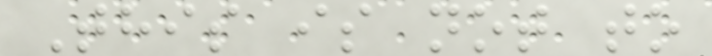This is not to
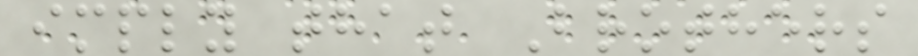imply that Brothers
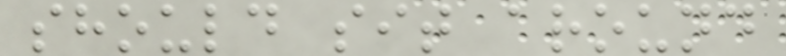should sit around
